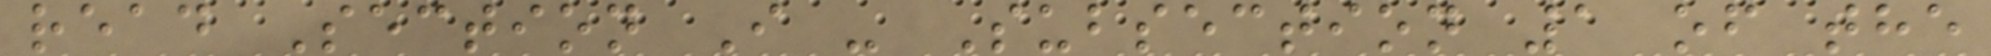read Section I - Subsection 1 of the
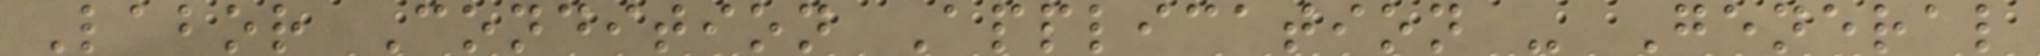Labor Condition Application - General
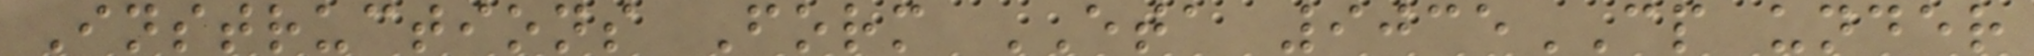Instructions Form ETA 9035CP under
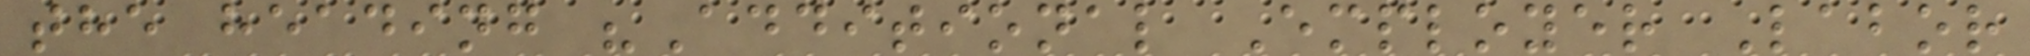the heading "Additional Employer Labor
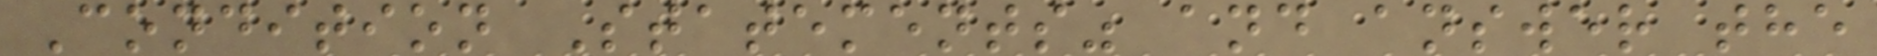Condition Statements" and answer the
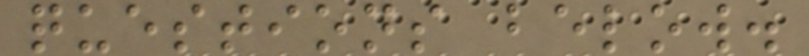questions below.
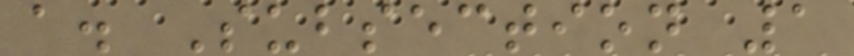a. Subsection 1
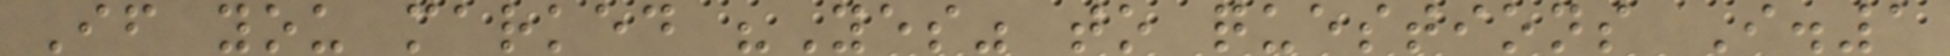If you marked "Yes" to questions I.1
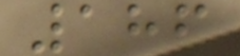186
